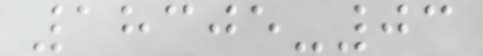18305-03
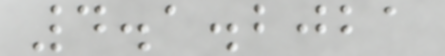4.1.2021
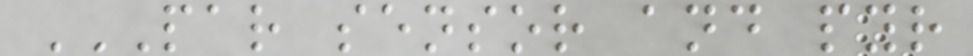PAR SENSOR AND PYR
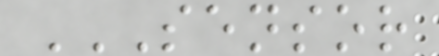SENSOR
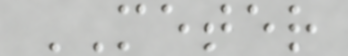METER
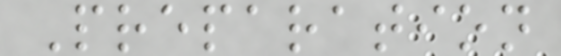Preparation
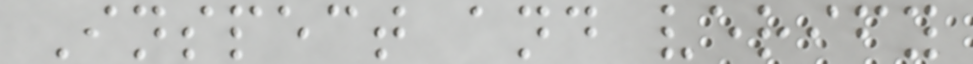Inspect and verify
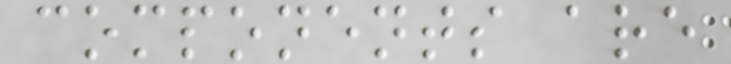components are
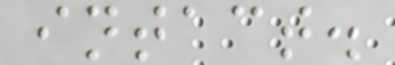intact.
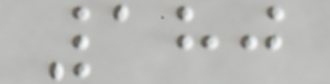180
